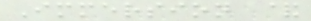Immersion &
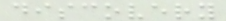discovery
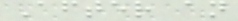After an
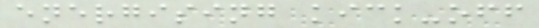energising kick-off
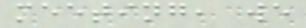meeting, we
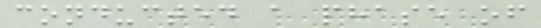conducted a phase of
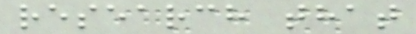research that
